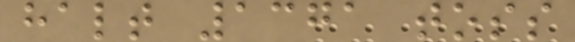halt 1371 toss
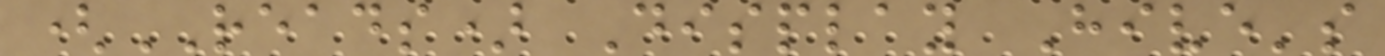(READS) Display Hive's
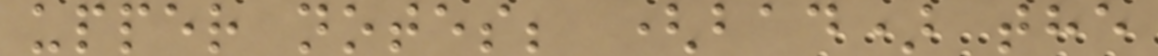upper notes; (bad) the
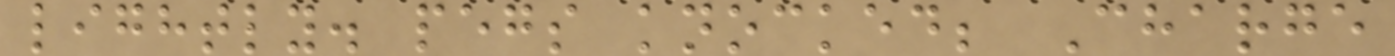lightly. pegs knocked; Charge
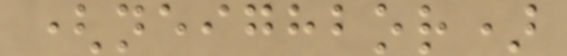(neighbor)
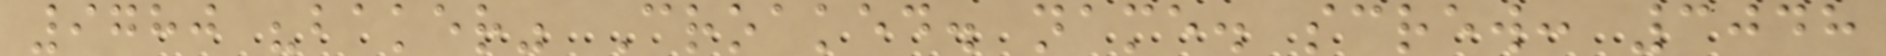9780 "baker" Croaked. name. screw: 3048
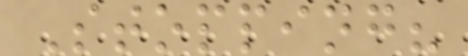Stopping?
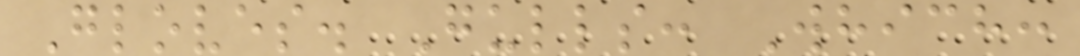Gloves. Gulls: Which:
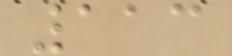113
